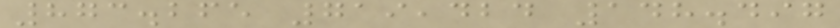873.265 719,424 148.497
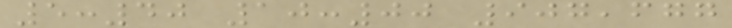5:40 10:00 907,677
